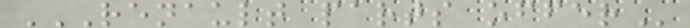RENAULT PARTS OFFER
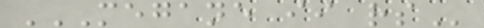MEGANE II RS
